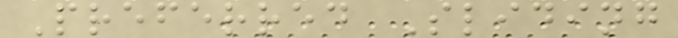Preferred Sliding
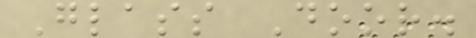Glass Door.
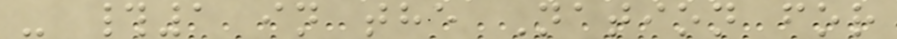- #1 in the Nation for
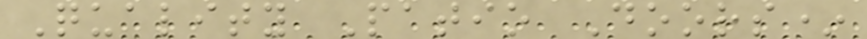Quality Patio Doors*
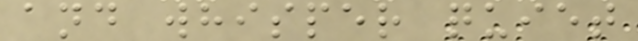and whisper quiet
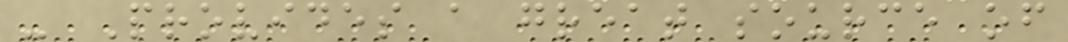- Provides a great source of
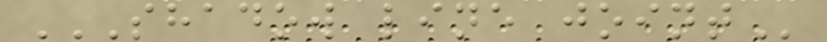SHADOW LINE JOINT
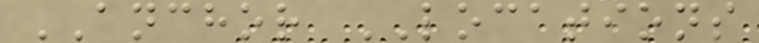ANCHOR LOCATIONS
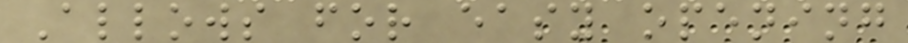Allows for easy opening
